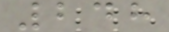248
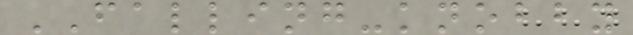FALLING-knobby
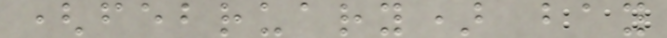(february) bay
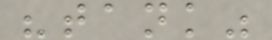"tank"
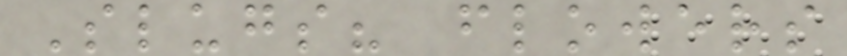Slugs? flowers
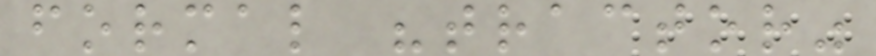formal "tractor"
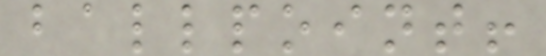ballpoint!
